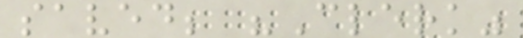saved; "Clerk"
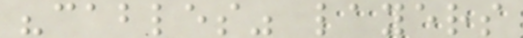"cables" layers
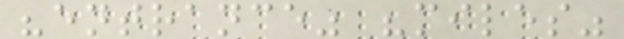"entrance" "miles"
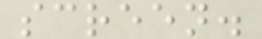screen.
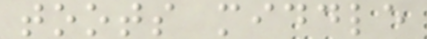toots middle
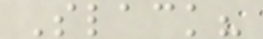Slack?
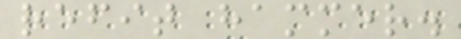refit hammer.
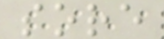sore
